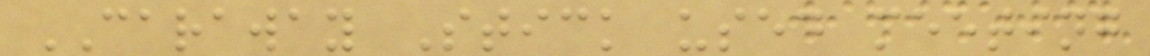CARAWAY Stick used meeting
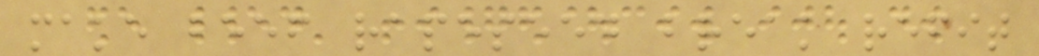make beef rapeseed break refit
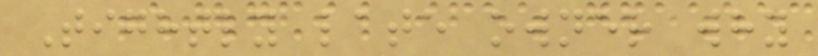Tightly late owner why
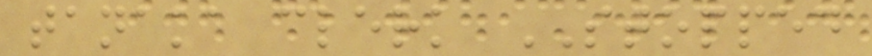tanaka clerk STOPPED
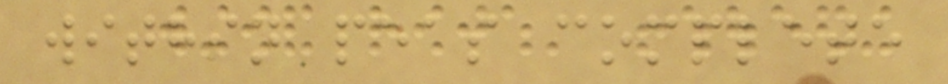within peas complete
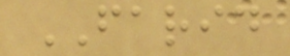FARID
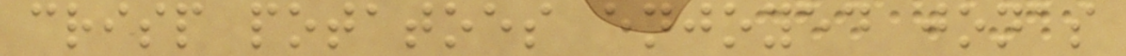crisp potatoes enjoyed jonas
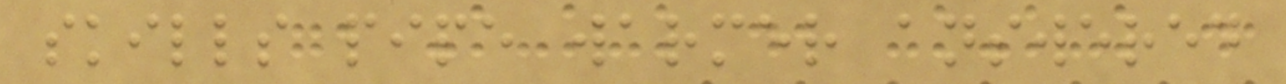skills pipe warmer answered
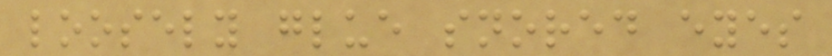loosely glue snored eyes
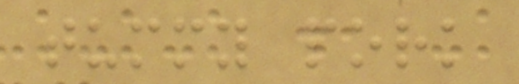tummy pork
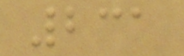231
